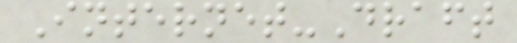Internet-Draft
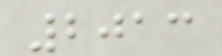2013
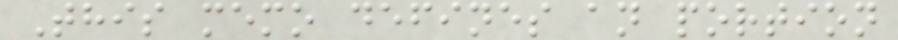This memo defines an portion
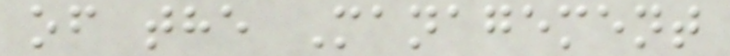of the Management
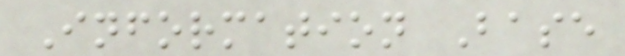Information Base
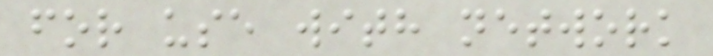for use with network
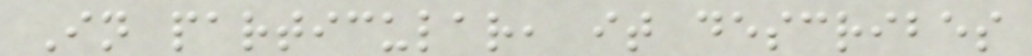In particular, it describes
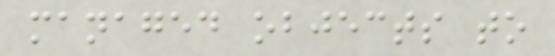managed objects to
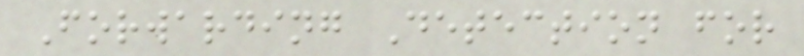Forwarding Detection for
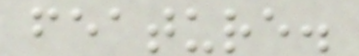feature.
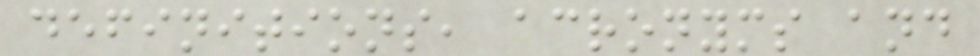definitions, acronyms and
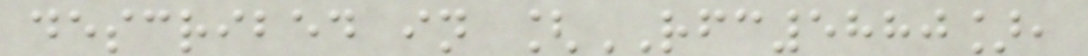described in [RFC5880],
